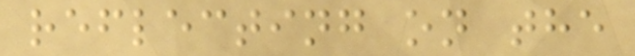reflecting on the
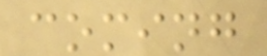coming
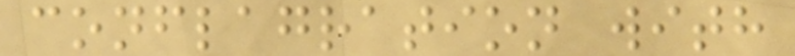conflagration with
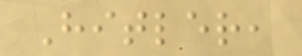Hitler,
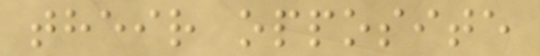their opposite
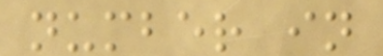number in
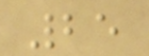25
